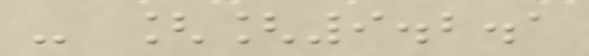- [[9.2.1
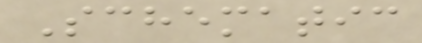Schematic
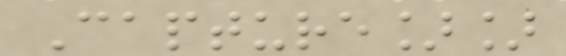Capture]]
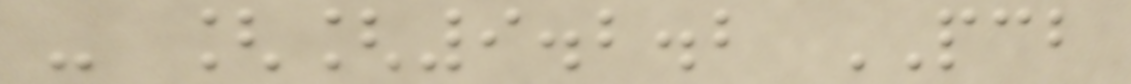- [[9.2.2 PCB
